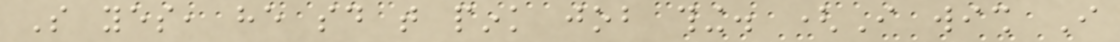So yes, he said that pink job thing. (I wish I
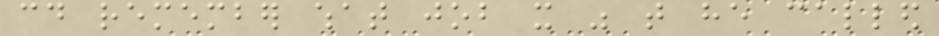could remember what job it was that he called
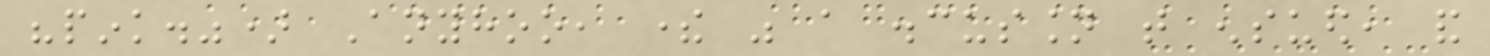"pink.") Anyhoo, there was a discussion that ensued, and
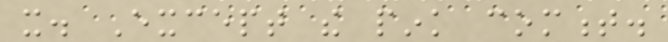it. Except the pink comment.
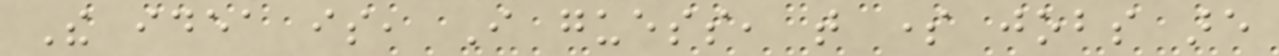The idea is, I guess, that some jobs are
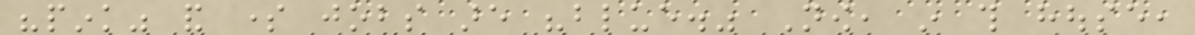"pink" and some jobs are "blue." Now, in this house,
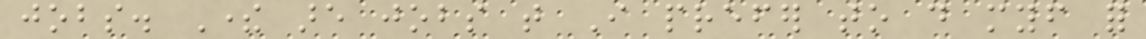jobs. There are jobs that I prefer to do myself for
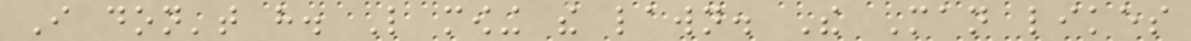I don't have. Like mowing the lawn. The Man likes
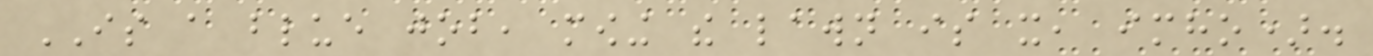IS a blue job, mowing the lawn is it, imho).
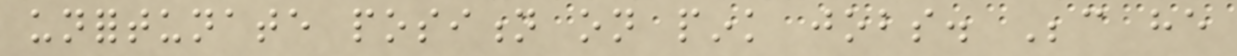unfortunate position on pink jobs. Because he
